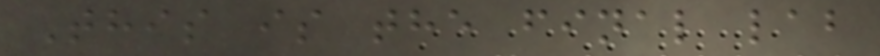This is the final lab
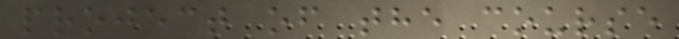project of the course
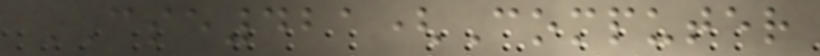CSE421(Computer
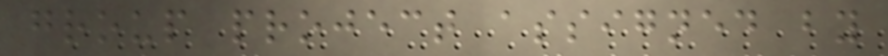group project assigned by
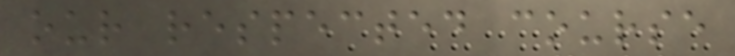our respected course
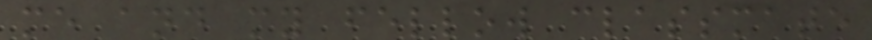me and my fellow classmate
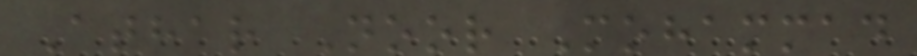Athar Noor Mohammad
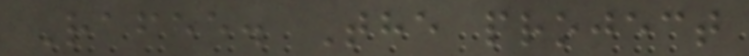Rafee. The project
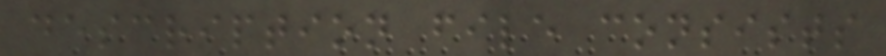description file consists
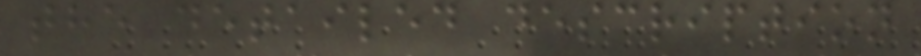the detailed description
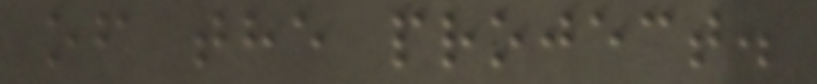of the project.
